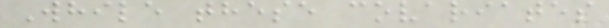While these covariates
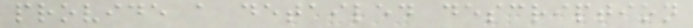provide a detailed description
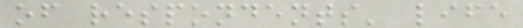of respondents' life
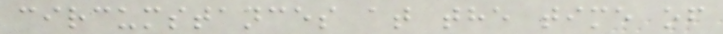circumstances at the time of
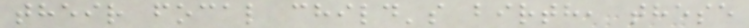their focal child's birth, these
